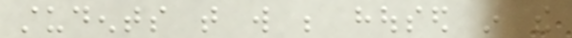students that will be housed in the
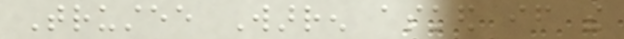Trustee Warren asked if the
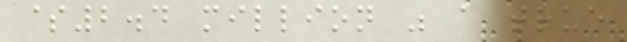$2.4 million was a true
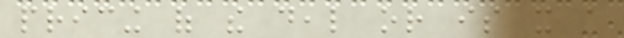pricing of the deal or is it a
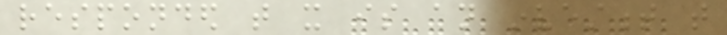responded that it is an investment that
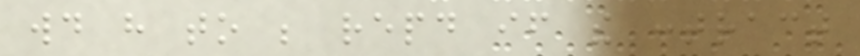would have to be repaid if the contract
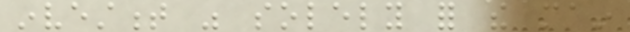investment was solely for the main
